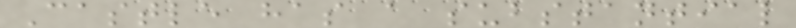Castle has a substantial
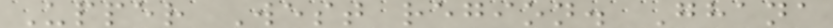Upper West region. Ghana
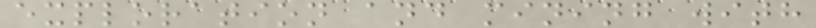exploration and mining with
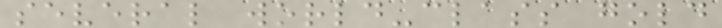several world-class gold
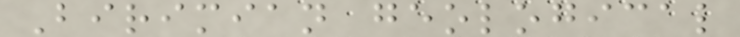Birimian geological
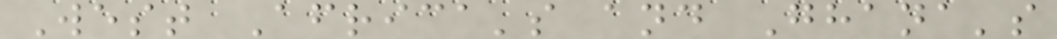West Africa's and Ghana's
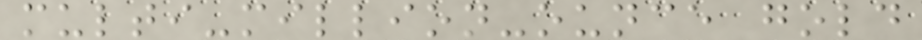multi-million-ounce gold
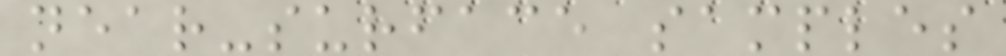near-surface samples
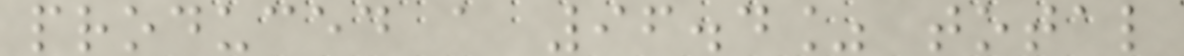produced a 96.4% total
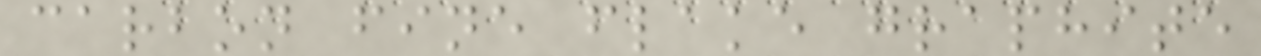carbon fine flake graphite
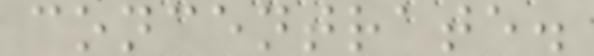concentrate.
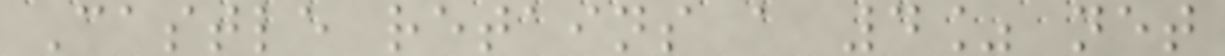Castle retains a 4% net
